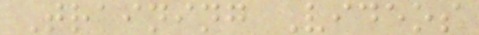Training Videos
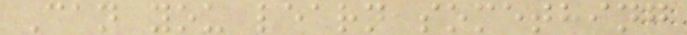Can you learn something
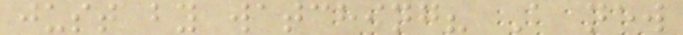just by watching? A new
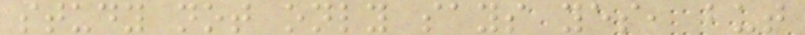study not only says yes, but
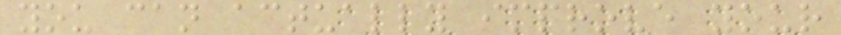you can actually improve your
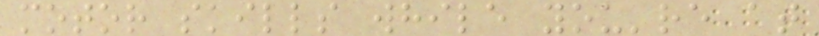motor skills while you're at
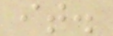it.
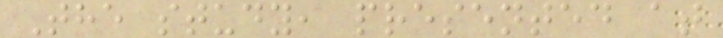The study, presented at
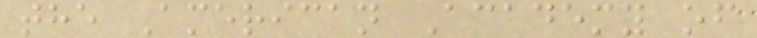the American Academy of
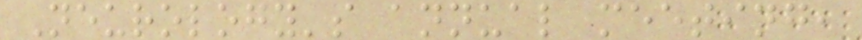Neurology's annual meeting,
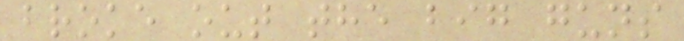broke out the big guns
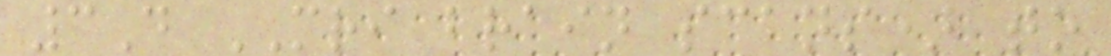3D MRI brain scans) to
